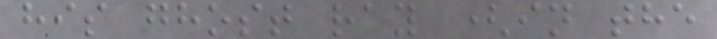his ghost ray (in the
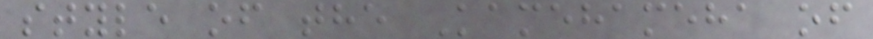style of the Kamehameha of
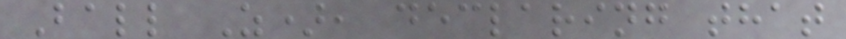Ball Z), declaring that
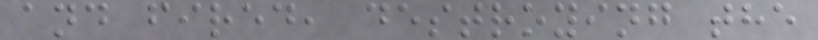and fired, destroying the
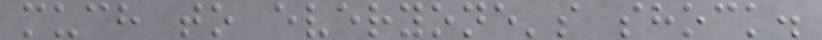much to everyone's shock.
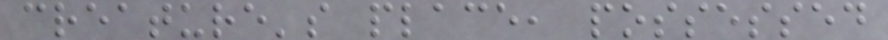creature's place, possessed
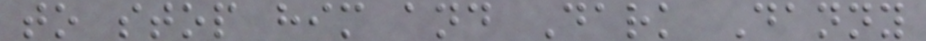to stop him and Dark Danny
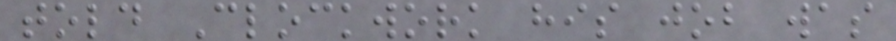told Clockwork his job was
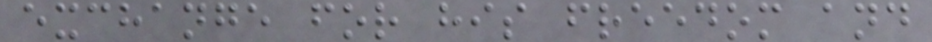exchange for his freedom and
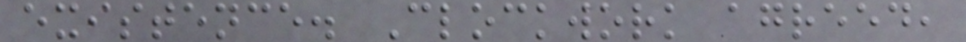existence. Clockwork agreed,
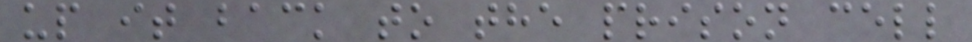up it back to the prison cell
